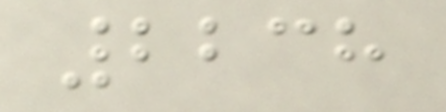2238
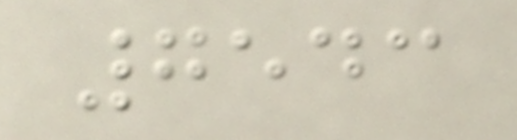7543
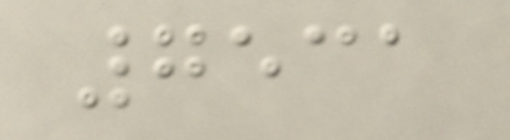7531
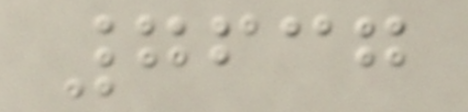7637
